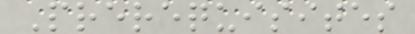Prerequisites
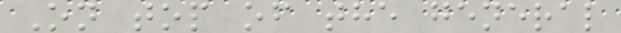On top of the general
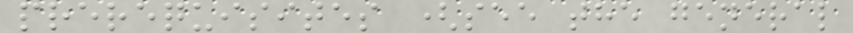prerequisites (see the general
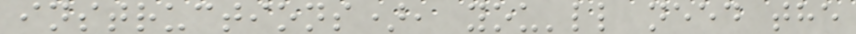instructions), you'll need the
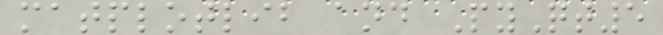matplotlib and PyQt5
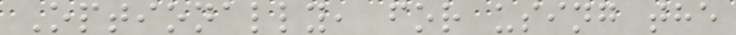Optionally, for using the
